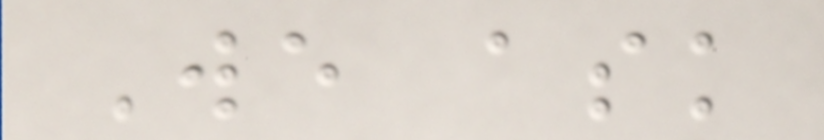We ask
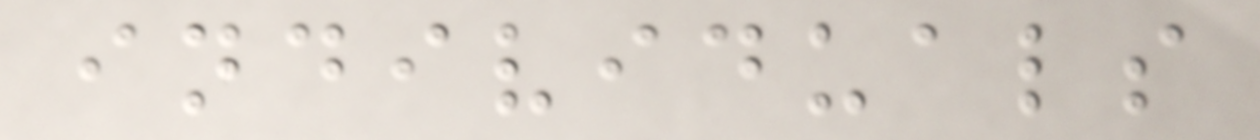individuals
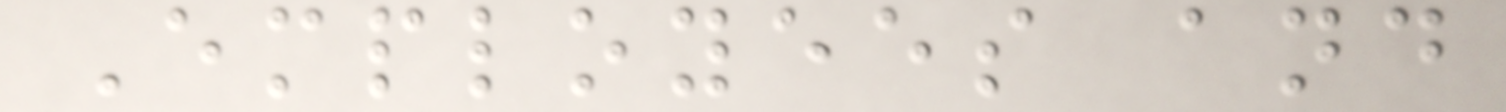Employees and
